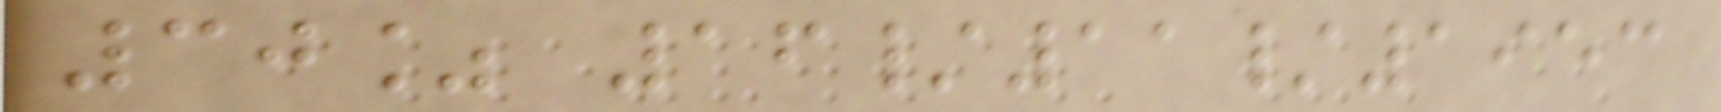30% 16/11/1953
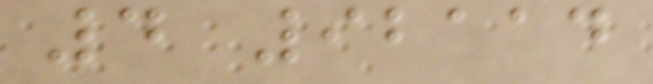4 92114
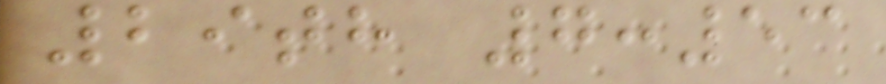29th 7:53
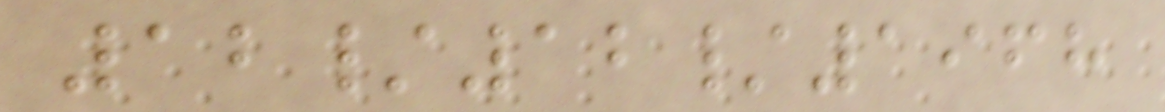12/12/1968
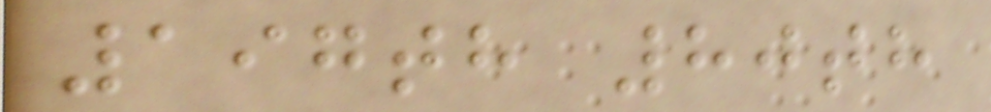197th 80th
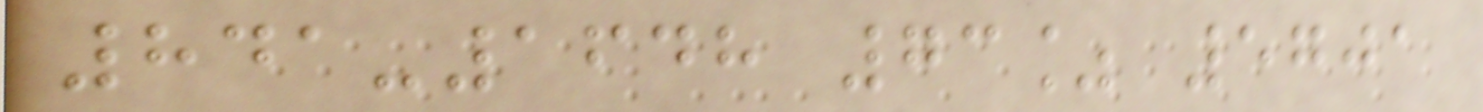841-1648 73% 5701
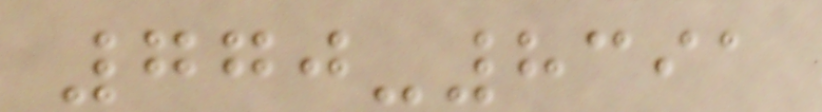770-8391
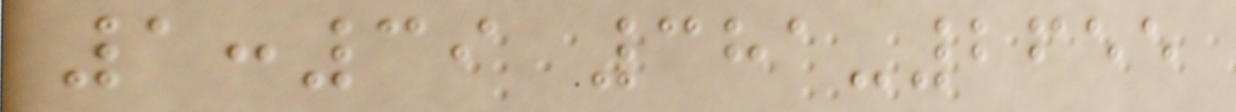1:39 381-2655
